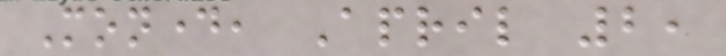Monday, April 2,
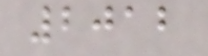2012
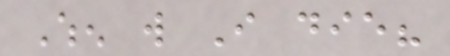When will I die?
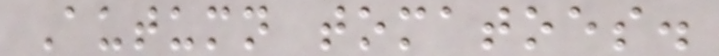Autumn tomatoes.
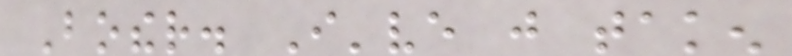Bother. I've just taken
